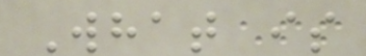What is
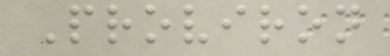Proviron
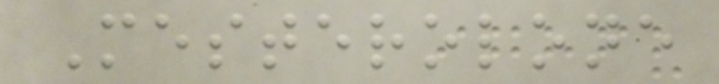Mesterolone
